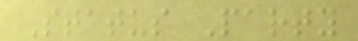Status Party
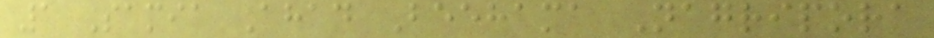1 Samia Ahad Beehama Nagripora
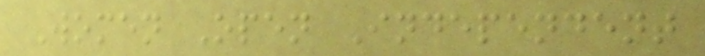Women Open Independent
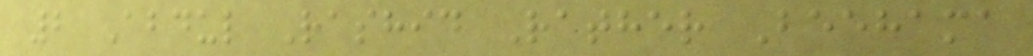2 Abdul Rashid Rather Beehama
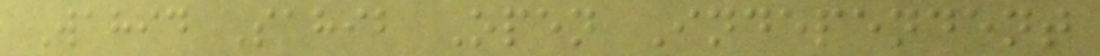Wahid Sahib Open Independent
